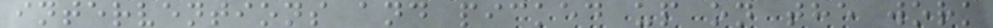interventions and picked up on the work
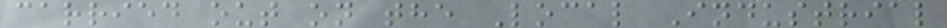carried out on the Local Industrial
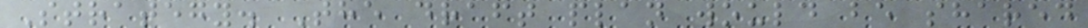Strategy. The draft plan would be shared
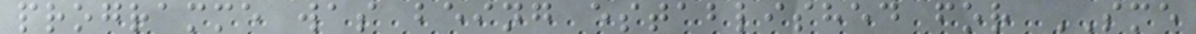programme was being established for SME
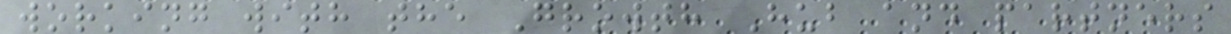working with the Growth Hub and partners
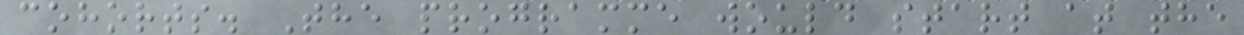cohorts. The programme would start at the
